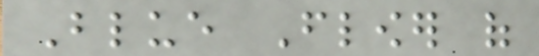Blue Flower of
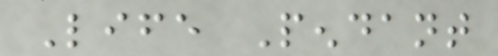Life Pendant
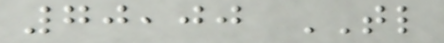70,00 TL
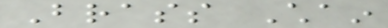Brass Chain
